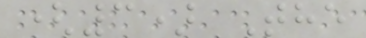(3) The
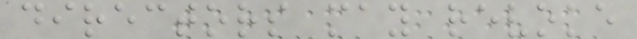directors may revoke
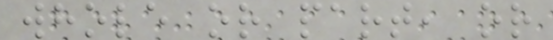whole or part, or
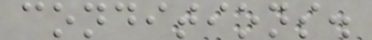conditions.
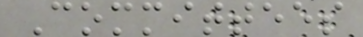Committees
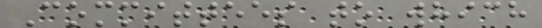Committees to which
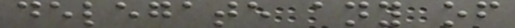delegate any of
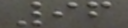96
